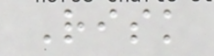Risk
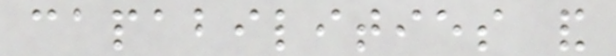capabilities and
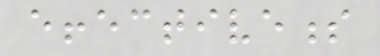effectiveness
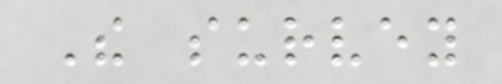The survey
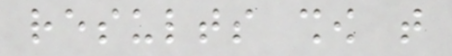results show that
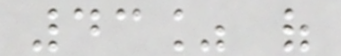43% of
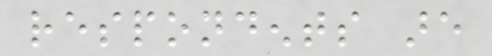respondents are
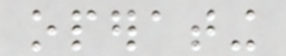operating
